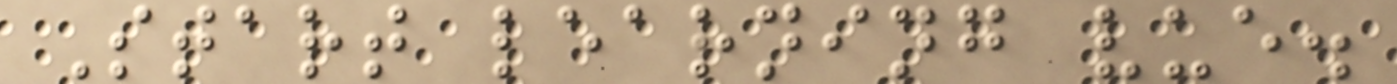Start learning vue.
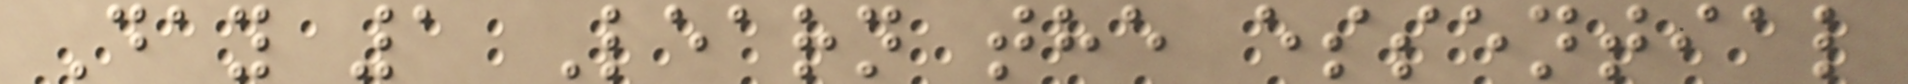Day 1 Learn the essential
